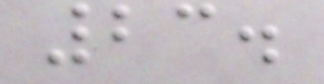23.
